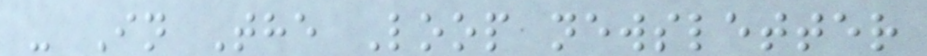- In The Loop newsletter
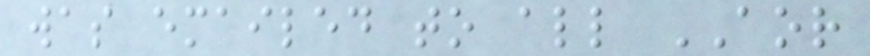was emailed to all AOR
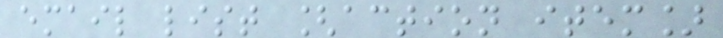email list [action item]
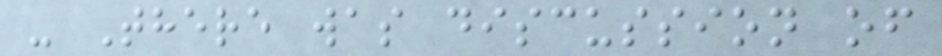- There was discussion of
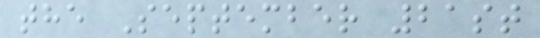the September 21st
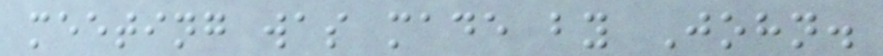meeting was made by John.
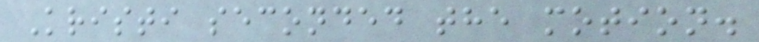Kristi seconded the motion.
